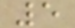5
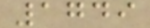1749
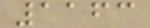1163
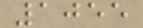1055
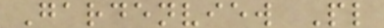Gardenview Pl
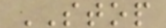STOP
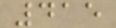415
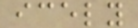icely
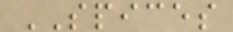SPICES
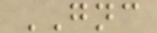GNC
